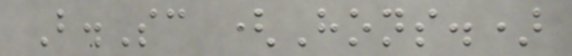B.Sc (Hons.)
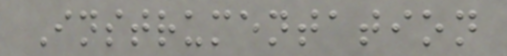Instrumentation
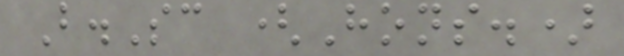B.Sc (Hons.)
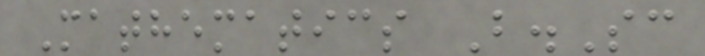Mathematics B.Sc
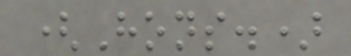(Hons.)
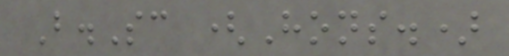B.Sc (Hons.)
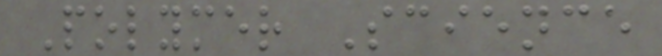Polymer Science
